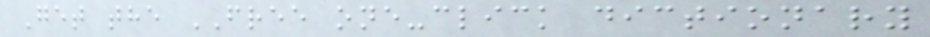Get the FREE one-click dictionary
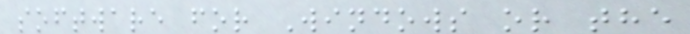software for Windows or the
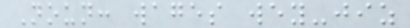Noun: wages wey-jiz
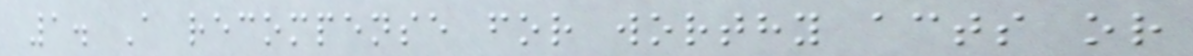1. A recompense for worthy acts or
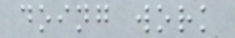doing work
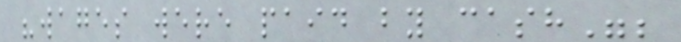"wages were paid by cash";
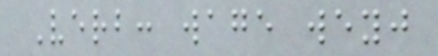Verb: wage weyj
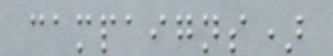campaigns)
